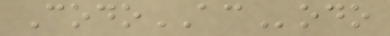CodoACodo
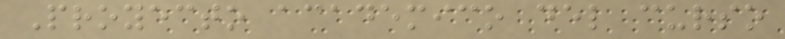Proyecto academico del curso
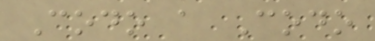Codo a Codo
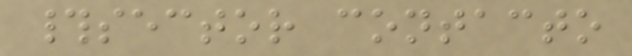#sector contacto
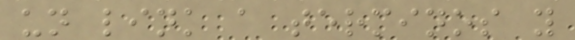un link a terminos y
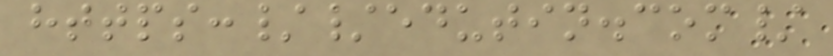https://edutin.com/
